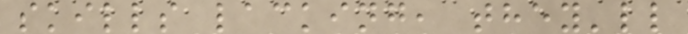skills lacking, they'll
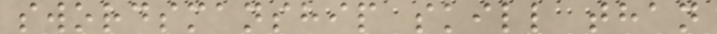swordsmanship skill than
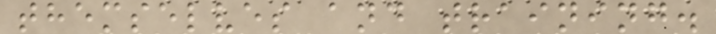themselves and training.
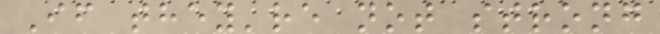If they're not strong
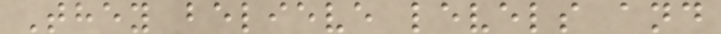They believe levels and
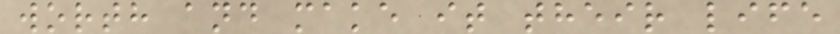worth and make it their life
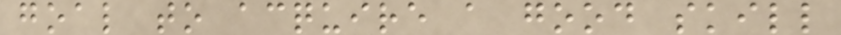goal to acquire a good skill
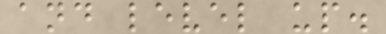and level up.
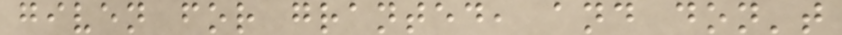given for granted, and don't
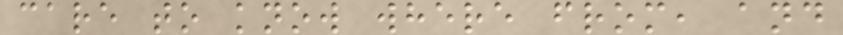care to know where from, and
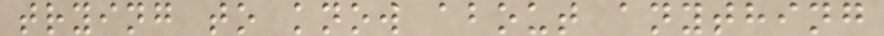trying to know about anything
